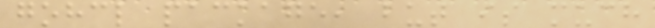gohcl package, but is much
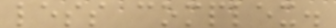less complex.
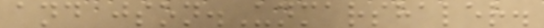and json.Unmarshaler.
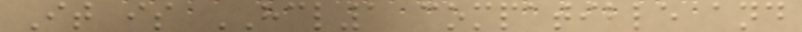It is HCL1 compatible and
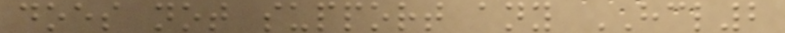does not support any HCL2
